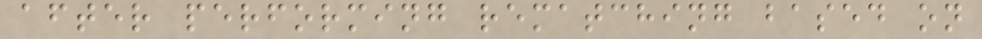after performing rematching based on
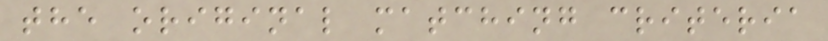the original matching criteria
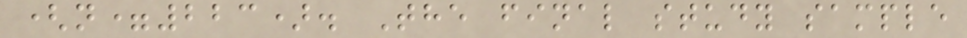(n=223). The final study sample
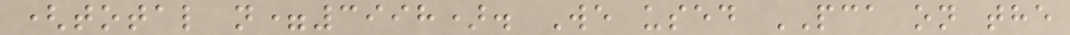(total n=3998). We used PCA on the
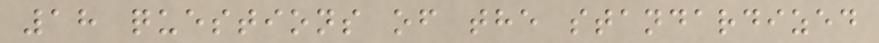18 questions of the standardized
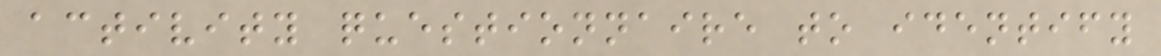activity questionnaire to identify
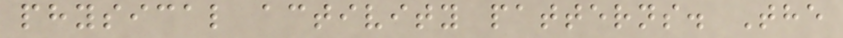physical activity patterns. The
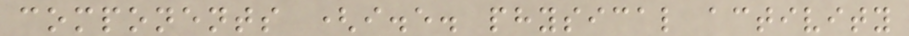components (i.e. physical activity
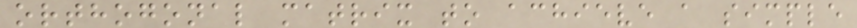orthogonal matrix to achieve a simple
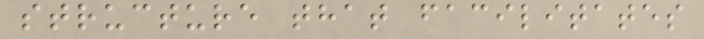structure that facilitates
